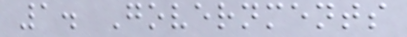1. Governments
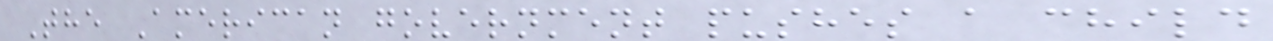The American government pushes a child
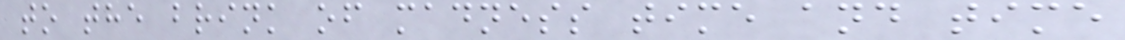to the brink of madness time and time
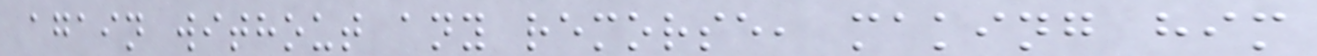again without any remorse, making him
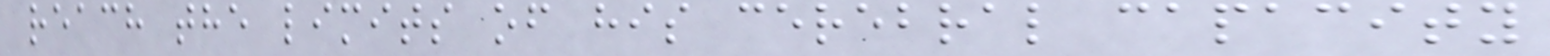reach the limits of his cerebral capacity
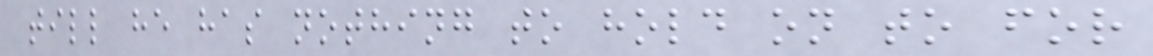till he has nothing to hold on to for
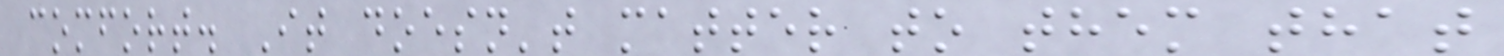comfort. It doesn't matter to them that
